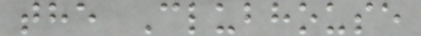the Clubhouse
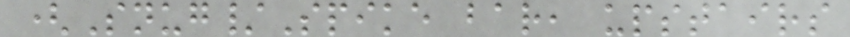(Snug/Spike bar, upstairs
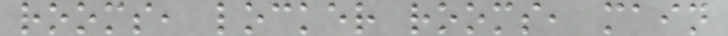rooms, locker rooms, main
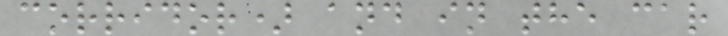corridor) and in the car
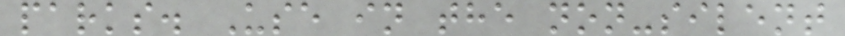parks. Use in the non-silent
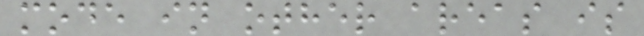mode in other areas is
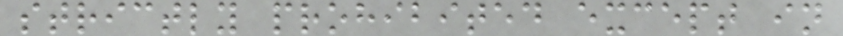strictly prohibited except in
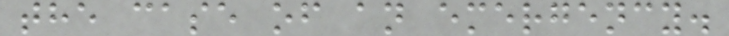the case of an emergency.
